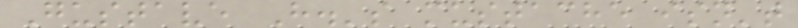Gustave H.'s mustache isn't
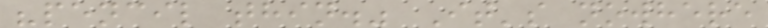"pencil thin." It's nowhere
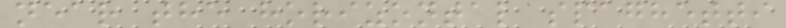near the horizontal spaghetti
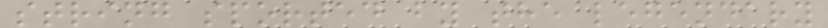string sported by the legendary
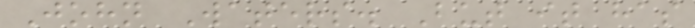John Waters. But it has
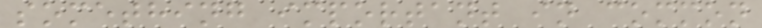something important in common
